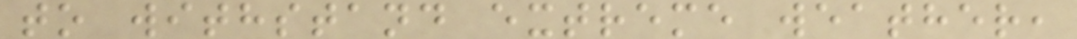to withstand extreme weather,
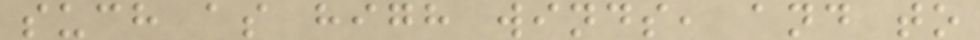such as high winds, and to
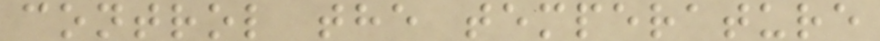control the temperature
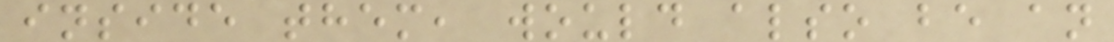inside them, would also be an
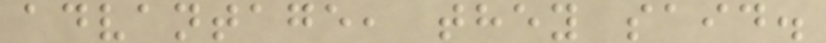advantage, they said.
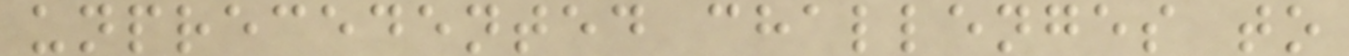unprecedented challenges to
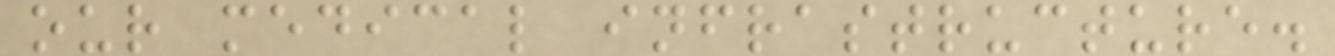our medical infrastructure.
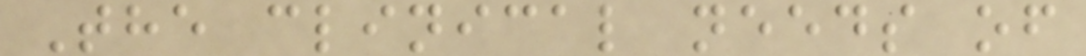The clinical needs of
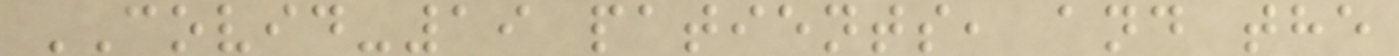COVID-19 patients, and the
